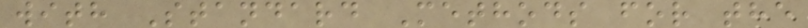with Standard Methods for the
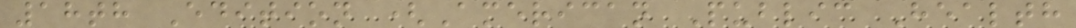18th Edition (American Public Health
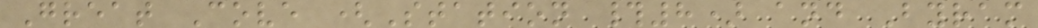Great Cove (Station #8) and Byram
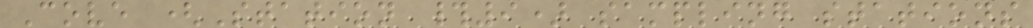Cove (Station #9) sampling stations
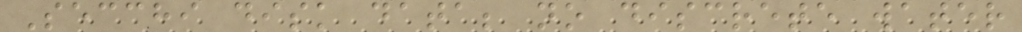Secchi disk data; no discrete water
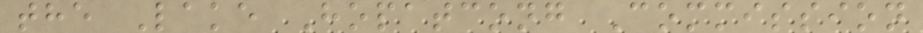the Lake Hopatcong Commission
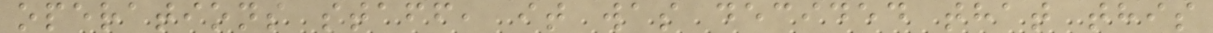operations staff, it was decided that this
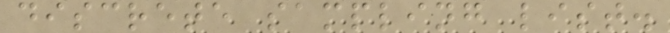discrete sampling list.
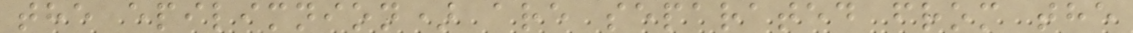the epilimnion) are separated from the
